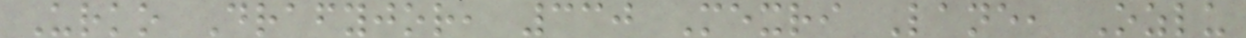Urko Drafyjor, 330 Mexri Lane, Ozlu
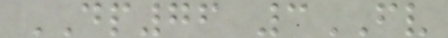DP76 3FV
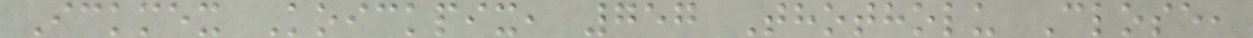Ickmex Koickpix, 757 Thotholu Close,
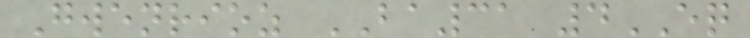Gwenrioz BA31 4EQ
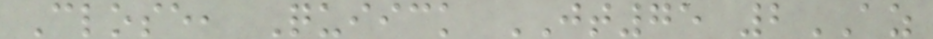Close, Quiick JT75 2AZ
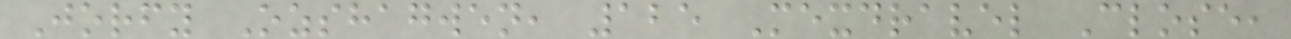Jorfy Ozshagwen, 125 Mexdravel Close,
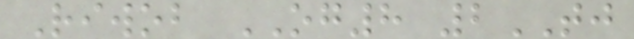Riwob OG8 2TJ
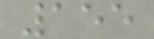155
